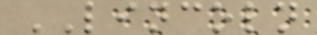LINCOLN
